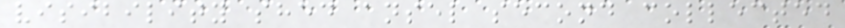visibility shed ansel second collected
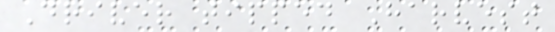Driver tipped Harvest
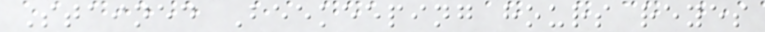Stained Beekeeping hours reyes
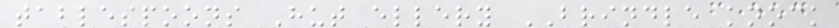tablespoons Hut ellery BRINDLE knock
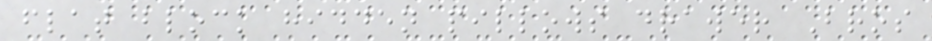flat block hidden pillows drawer Bros
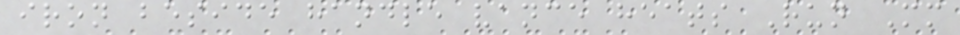iron beside handle vance heats Run Mm
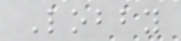Lobby
